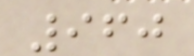960
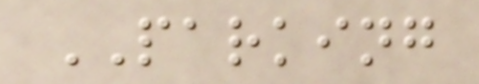PARKING
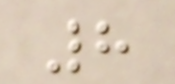8
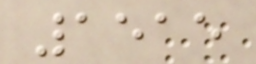1515
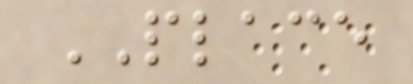PLACE
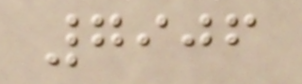7906
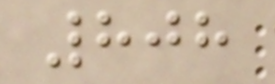808
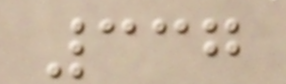337
